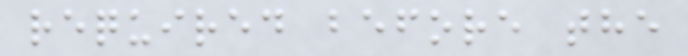required before the
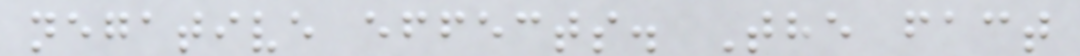negative effects. The fact
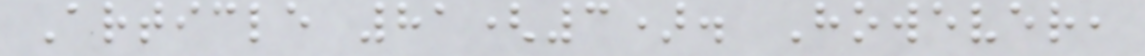Article 81(3). However,
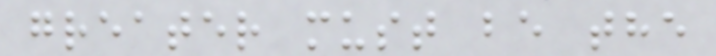greater must be the
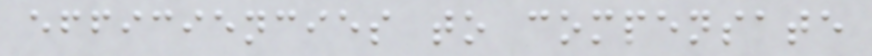efficiencies to compensate
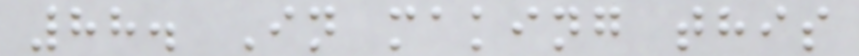88. In making this
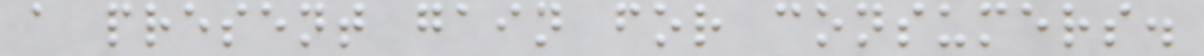a present gain for consumers.
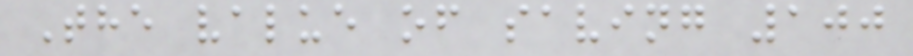The value of saving 100
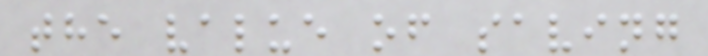the value of saving
